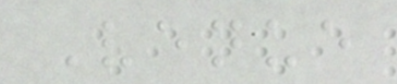Venue
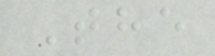The
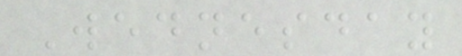Wednesday
